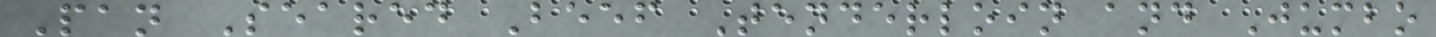Pan Seared Beef Tenderloin and Jumbo
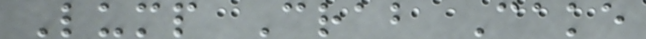Lump Crab Cake
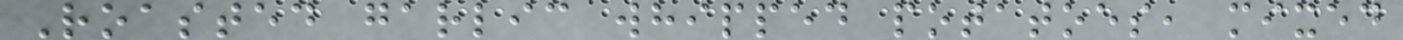Roasted garlic whipped potatoes, mixed
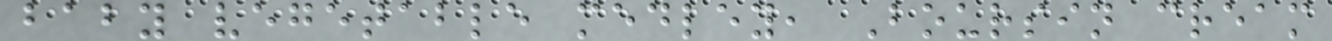baby vegetable medley, Boursin cream
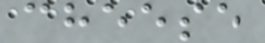cheese
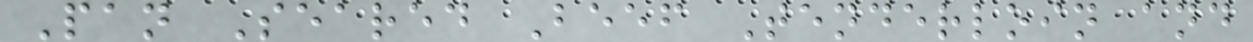Pan Seared Beef Tenderloin and
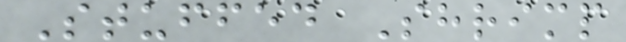Stuffed Shrimp
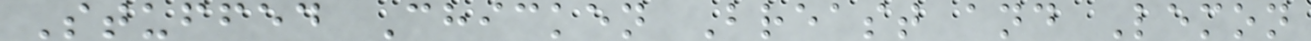Stuffed Chicken Breast and Lemon
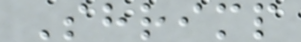Shrimp
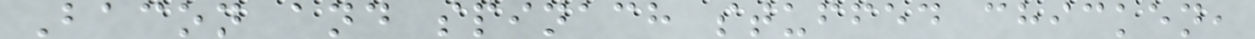Bacon and spinach stuffed chicken,
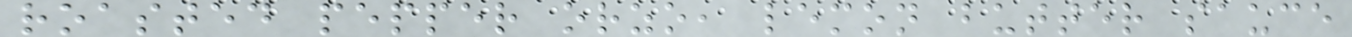roasted pepper orzo, lemon butter sauce
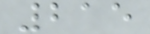215
